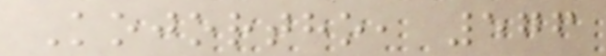Kojortho, 576
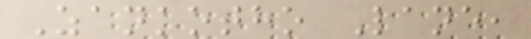Zankotho Lane,
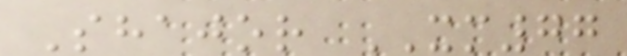Shajor XM77
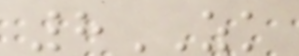8ZK
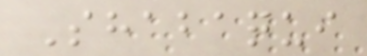Shabaqui
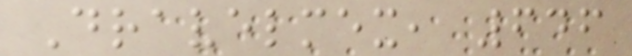Dravelmex, 646
